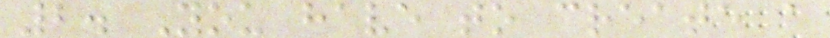2. You have to create a
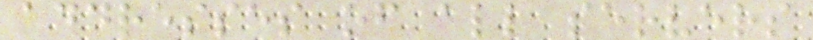addresses of all servers
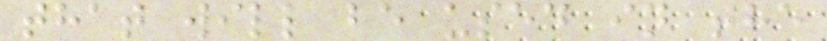that will be used in the
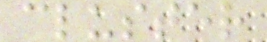cluster
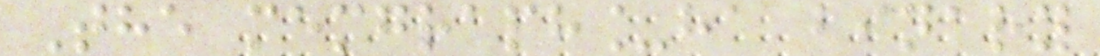The memgraph_ha binary
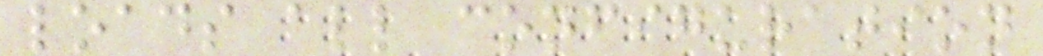loads all configuration
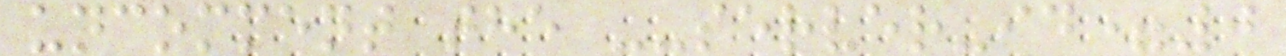uncomment the --server-id=0
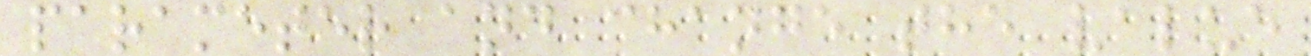parameter and change the value
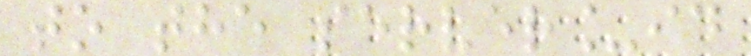to the server_id
